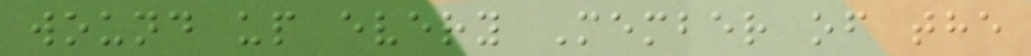wound up every Member of the
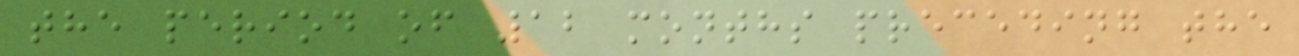the period of 12 months preceding the
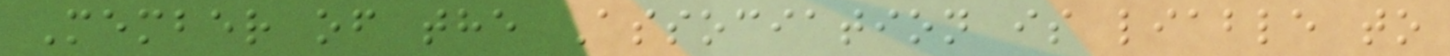Member of the Association is liable to
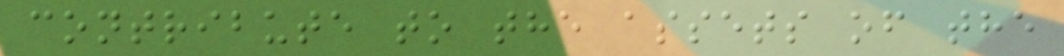contribute to the assets of the
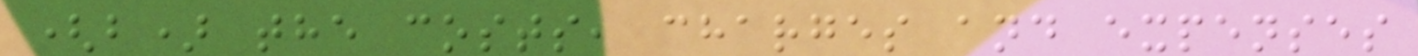(b) the costs, charges and expenses
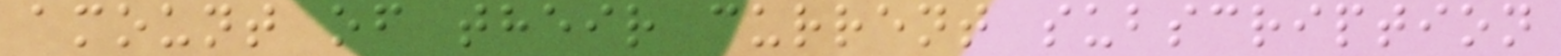amount of their current subscription
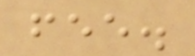fee.
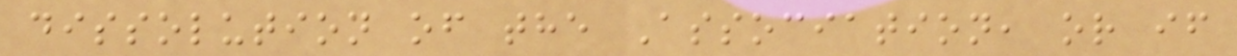dissolution of the Association, or if
